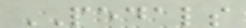PEDALS
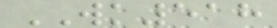WK518
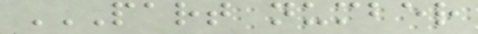PART NUMBER
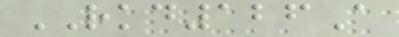RKD126A
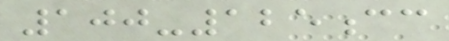100-125cc
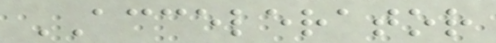ACCELERATOR
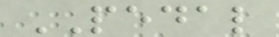PEDAL
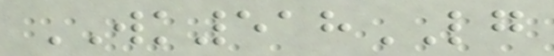WK518LG
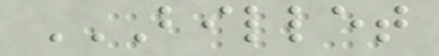BILLET
